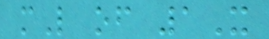mL of 1X
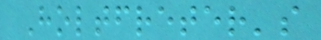Holtfreter's
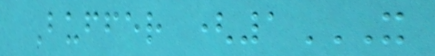Buffer (1X
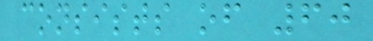consists of 60
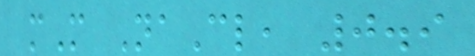mM NaCl, 0.9
